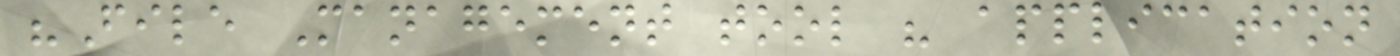"File Management tool " application
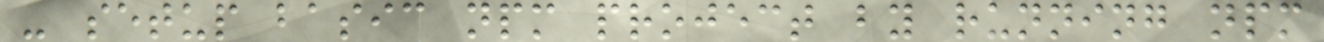- setup basic npm project by running npm
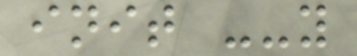init --y
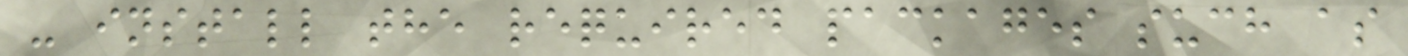- install the required packages such as
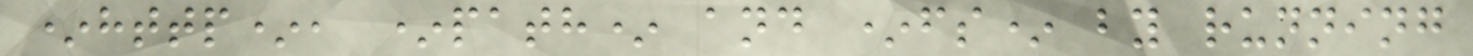*http*, *path* and *fs* by running
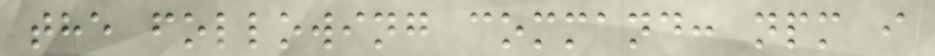the following command: npm i
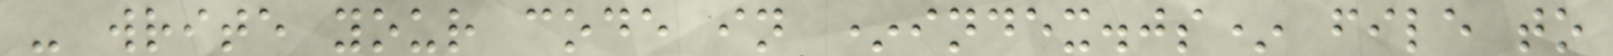- write your code in *index.js* file to
